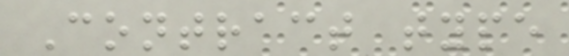Contract type
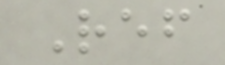Ref
